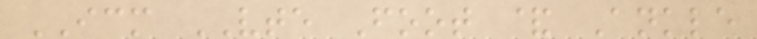ICM VTE Foot & Ankle
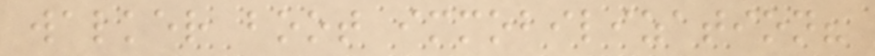walker boot immobilization?
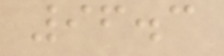96.3
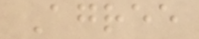Agree
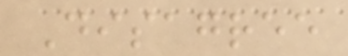Disagree
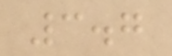3.7
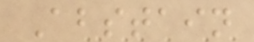Abstain
